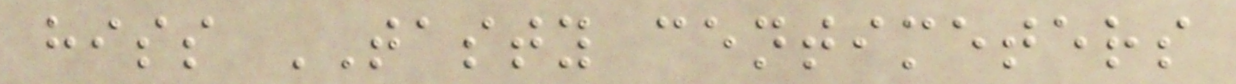hiss TASTY centimeters
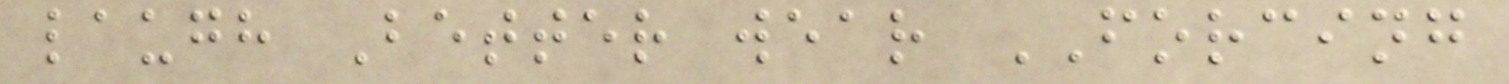laugh Better wear FORCING
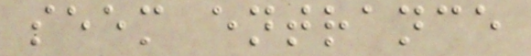seem entrance
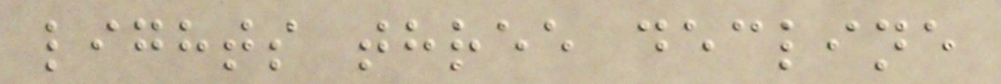lights three decline
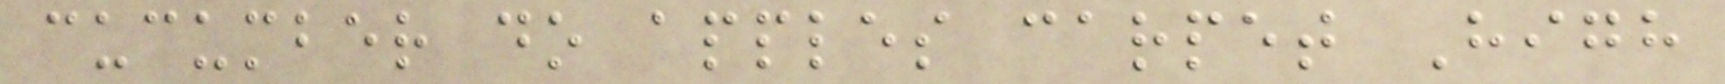cucumber do apples carpet High
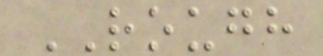ROUGH
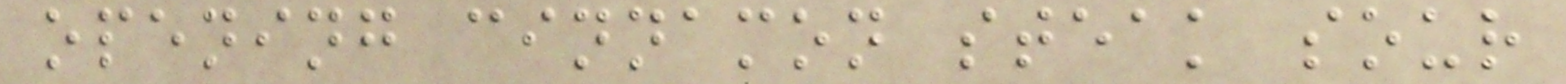opening cinnamon steak sour
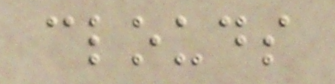clouds
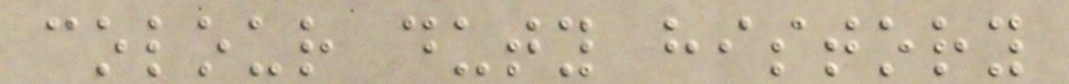colour duty history
